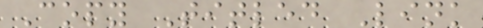Copy Titled Link
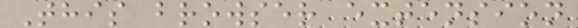This browser extension
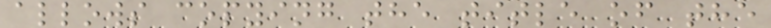allows copying the title of the
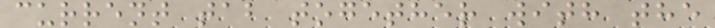current tab together with the
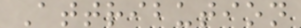Attribution
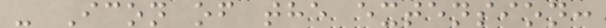- Icon of the extension:
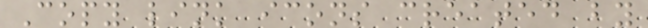Copy link icons created by
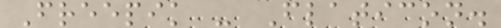Freepik - Flaticon.
